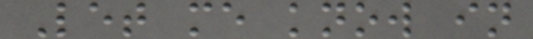Let me know in
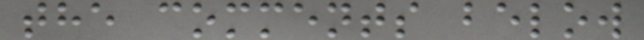the comments below
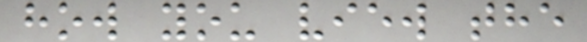how you view the
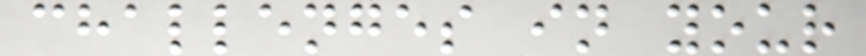challenges in your
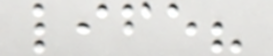life?
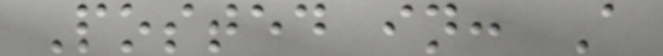Posted in: A
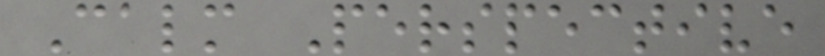Calm Perspective
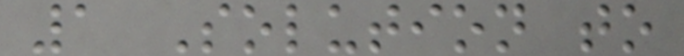1 Solution to
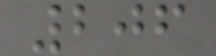206
